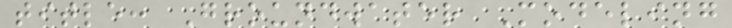title: Groundwater Modeling
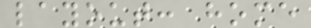layout: home
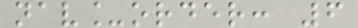nav_order: 6
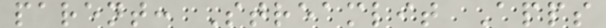parent: Streamlit Apps
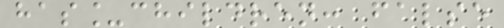has_children: false
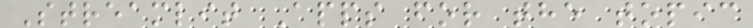Streamlit Apps for the topic
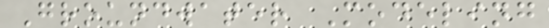Groundwater Modeling
